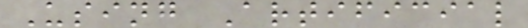Using Artificial
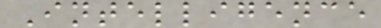Intelligence
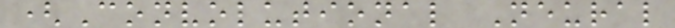(Convolutional Neural
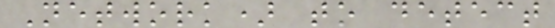Network) to detect
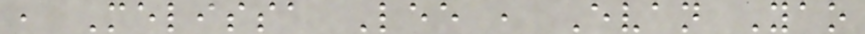, Melissa Lee , Evan Yao
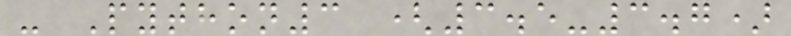- Python3 (3.5-3.7)
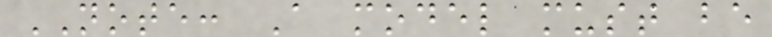NOTE: A model must be
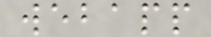webapp
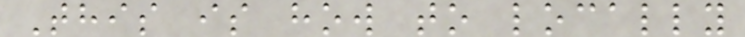This is how to locally
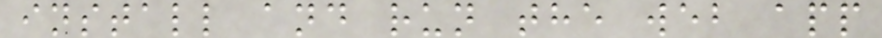install and run the web app
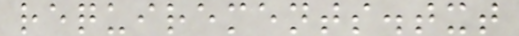requirements.txt
